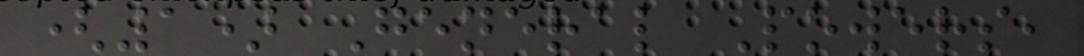(1) General Powers,
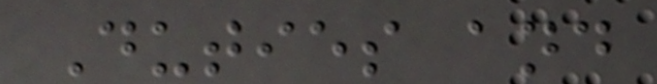Duties and
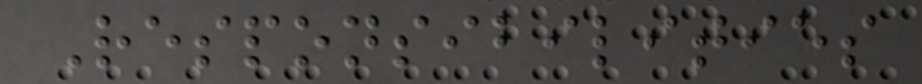Responsibilities
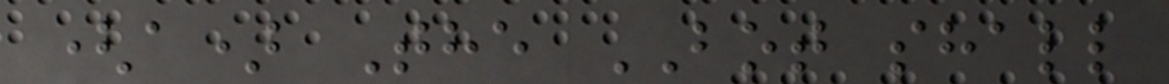(a) The BOT shall
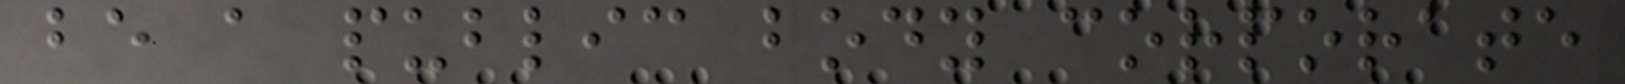be a public body corporate
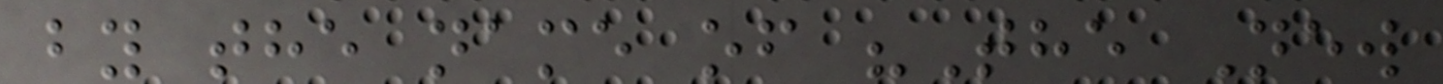by the name of "The New
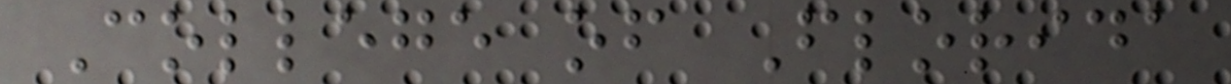College of Florida
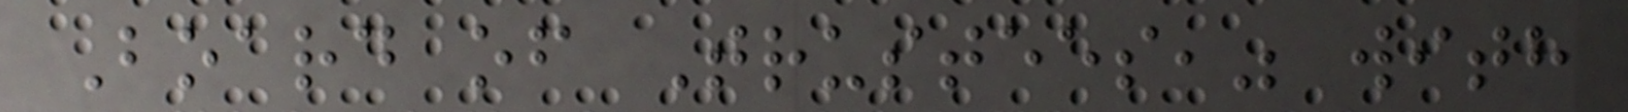Board of Trustees," with
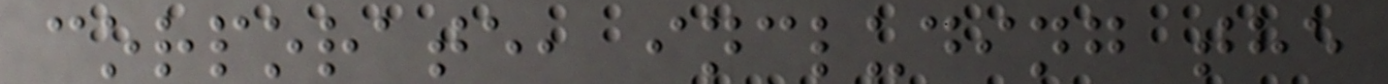corporate, including the
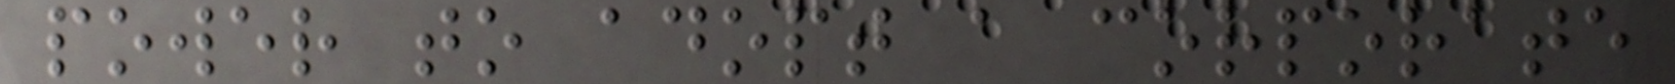power to adopt a corporate
